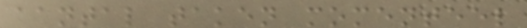aantal taken momenteel
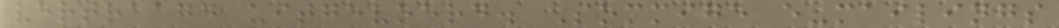vertraagd uitgevoerd. Sommige e-mailings
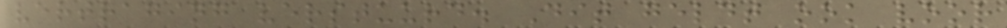vertraging verstuurd. Dit geldt ook voor
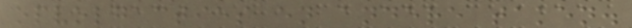opvolgacties en andere taken.
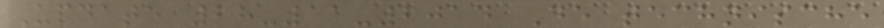Update 28-11-2014 De technische
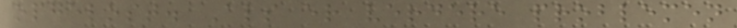opgelost. Als er verdere problemen
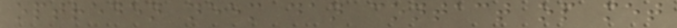optreden neem dan contact op met
